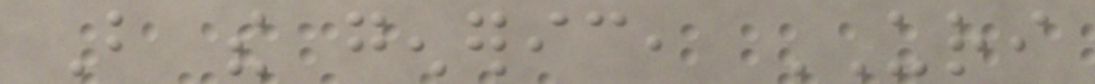But the generic, URI
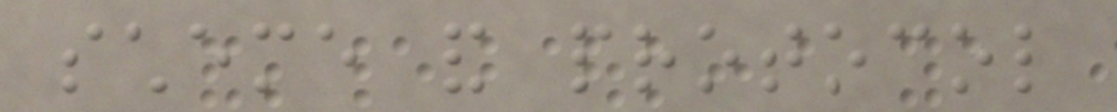scheme and protocol
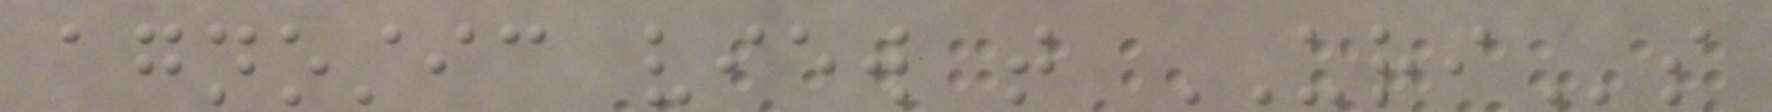agnostic view that URIs
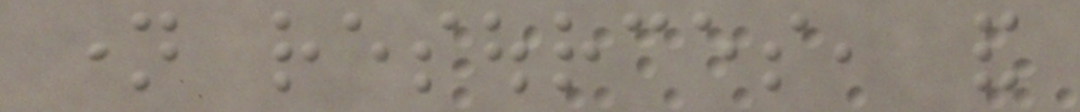name resources, and
